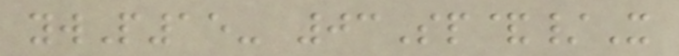ywP15- 03Sp&/X
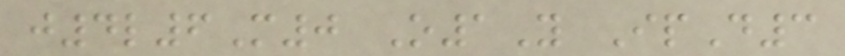j4l6M0 O1Y IpD3
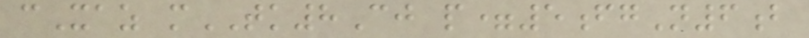cXaz mTK8Cj p=5fgN6b
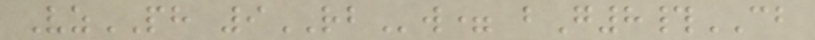VzPH 9RBw= bG8#CB
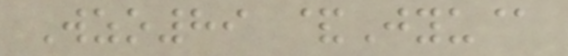Wzo89 &Jyu@
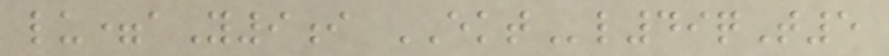lu=aY9i EKTl49qT5
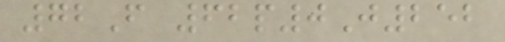72F 62p0J252
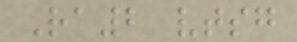Ra2 vtsg
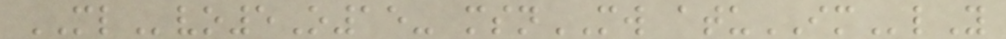MLvo5O15- msnMW atuIMlY
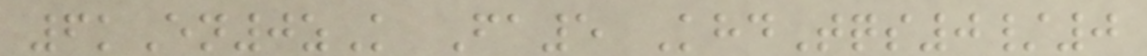6kEn0zK Fa5 KhdTqs0/0
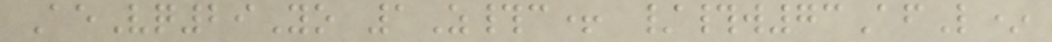AeVq29Yo 1Z#c+ /#w73AfL*
